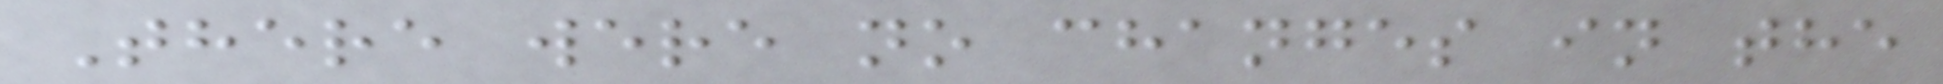There were no changes in the
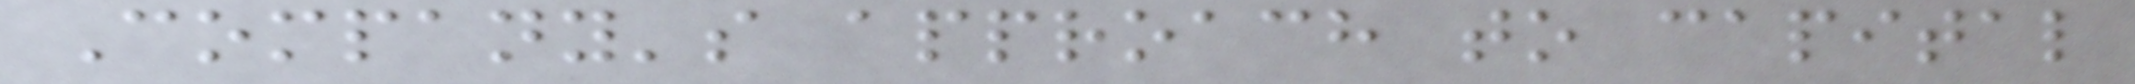Company's approach to capital
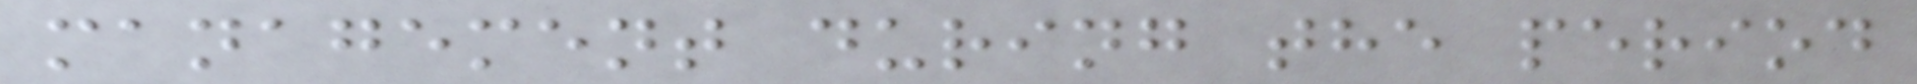management during the period
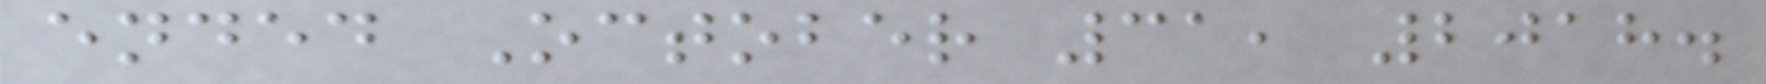ended October 31, 2018.
